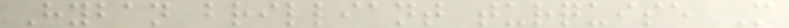Hyban brilliant turquise M
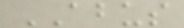ABUS
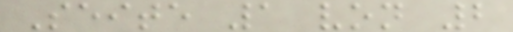Seite 1 von 2
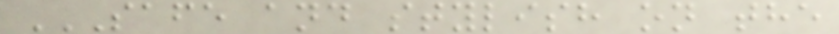SAFE AND STYLISH ON THE
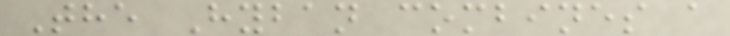The Hyban combines a
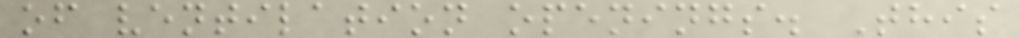of ventilation openings. This
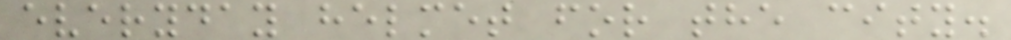everyday helmet for the city.
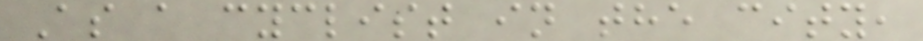As a cyclist in the city,
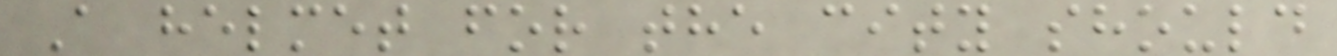A helmet for the city should
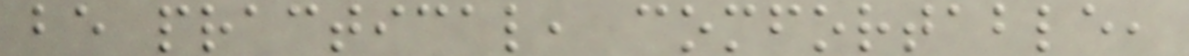be practical, comfortable,
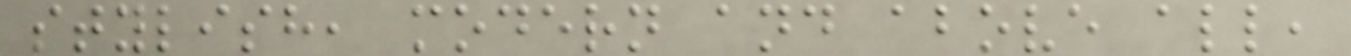stylish, modern and above all,
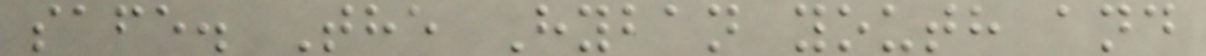safe. The Hyban youth and
